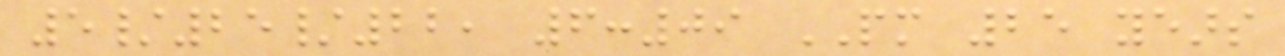5/25/22, 6:09 PM 25 years
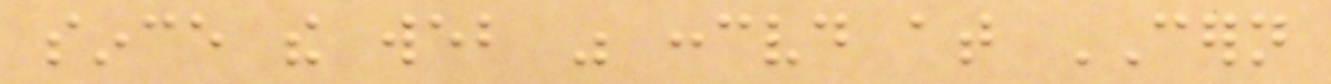since the web was conceived at CERN
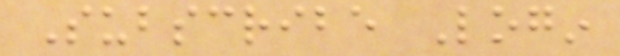Subscribe Login
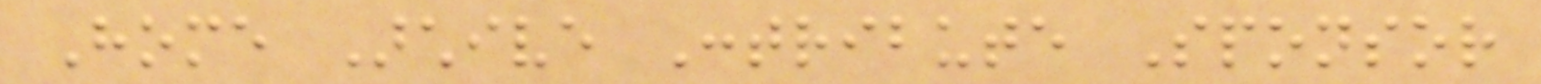Home Archive Contribute Sponsor
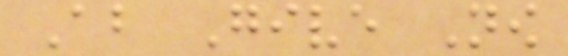About Give Now
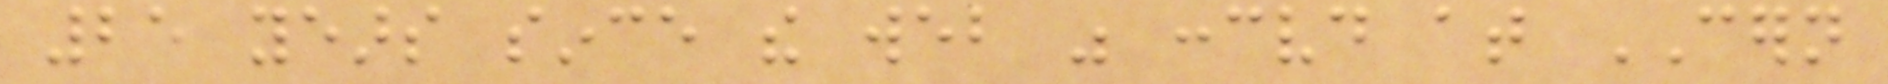25 years since the web was conceived at CERN
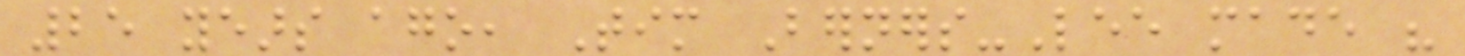25 years ago, Tim Berners-Lee made his
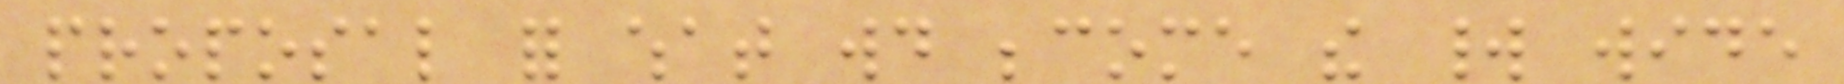proposal for what would become the world wide
